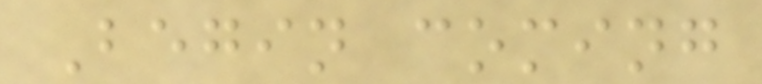Begin coming
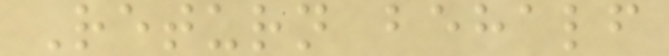Return behalf
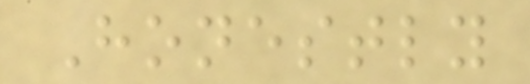Honestly
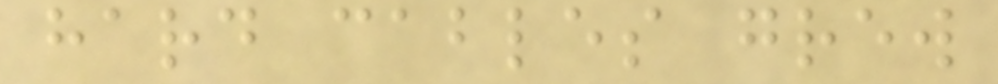hard cables grew
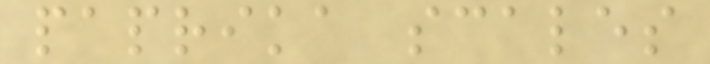paprika scales
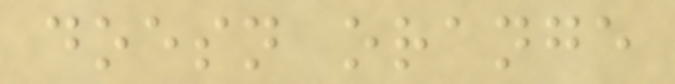doesn orange
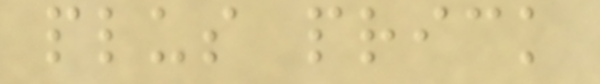plus prick
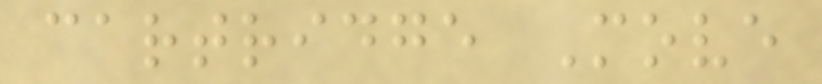cartridge Move
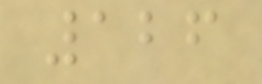126
